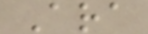Ara
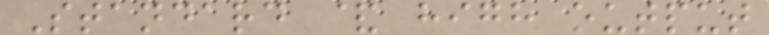Standard & high output
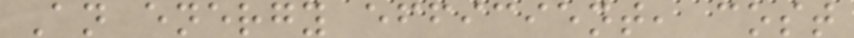An energy efficient, cost
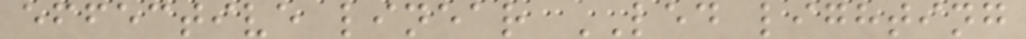effective linear LED lighting
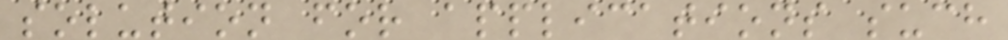solution for applications such
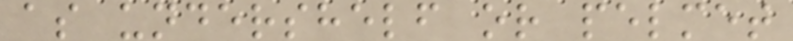as undershelf or pelmet
